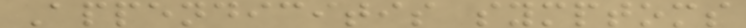Appendicitis symptoms
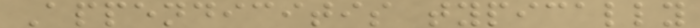Appendicitis typically
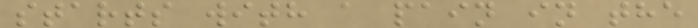starts with a pain in the
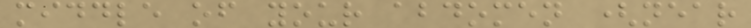middle of your abdomen (near
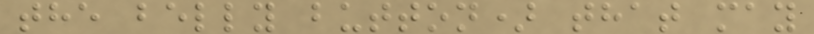the belly button) that may
